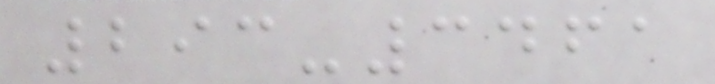293-3461
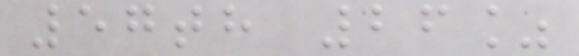57th 26%
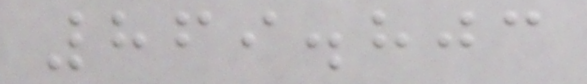869.803
